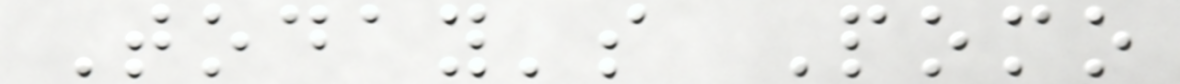Today's Pomo
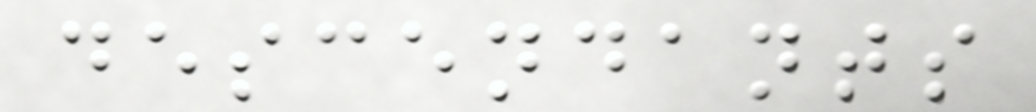descendants
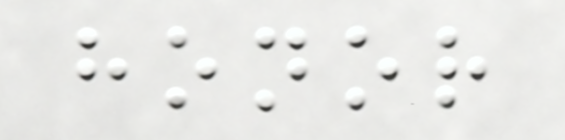honor
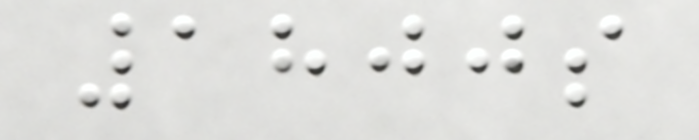1800s
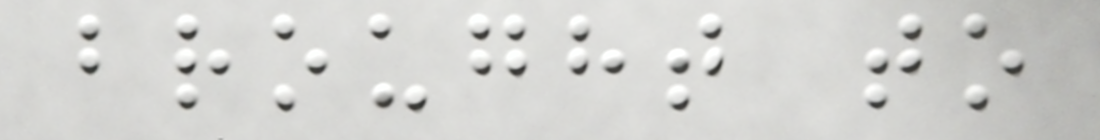brought to
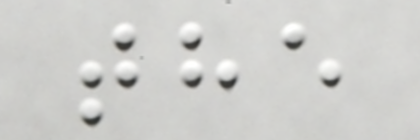the
